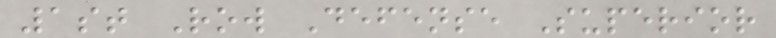1st Row Defense Superior
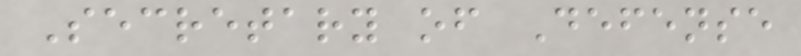Secretary of Defense
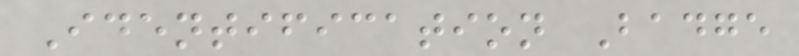Identification Badge
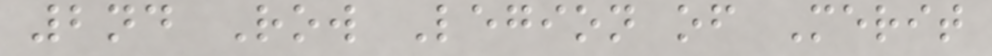2nd Row Legion of Merit
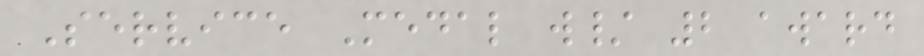Service Medal w/ 2 award
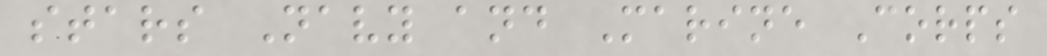stars Navy and Marine Corps
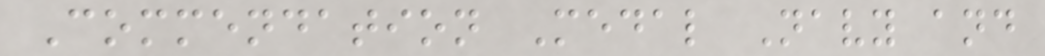Commendation Medal Navy and
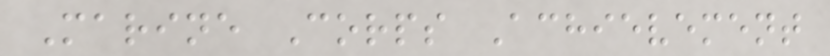Marine Corps Achievement
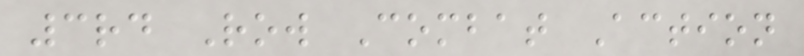3rd Row Combat Action
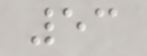53
